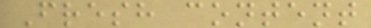Fresh content
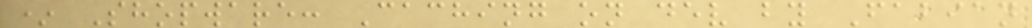* Shopware: Caching on dev by Fabian
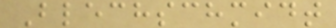Blechschmidt
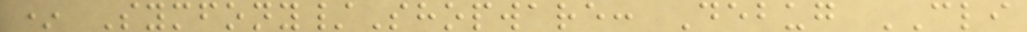* Symfony/Shopware: Debug CLI
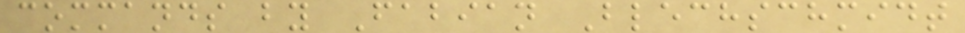commands by Fabian Blechschmidt
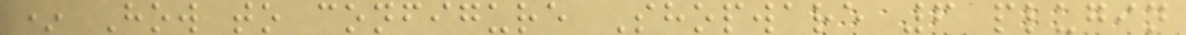* How to configure Shopware 6 plugin
